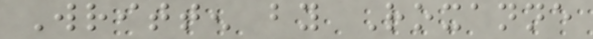Written by Roxanne
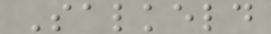Salkeld
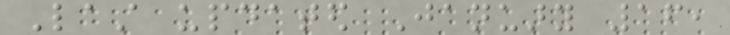Last updated January 16,
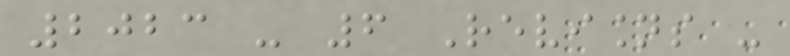2023 - 6 Revisions -
